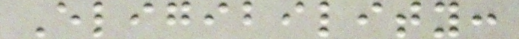Eligibility:
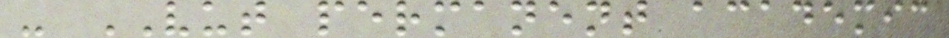- VUT permanent academic
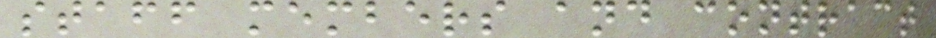staff members and contract
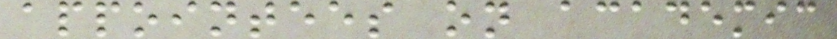appointees on academic
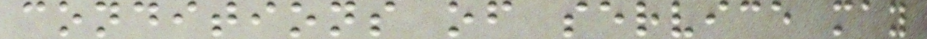conditions of service may
